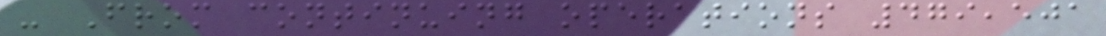- From continuing operations 479,501
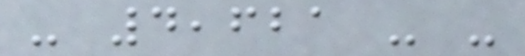- 4,621 - -
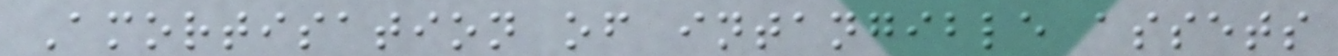Amortisation of intangible assets
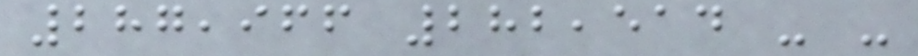287,966 282,514 - -
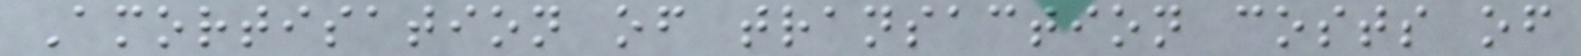Amortisation of transaction costs of
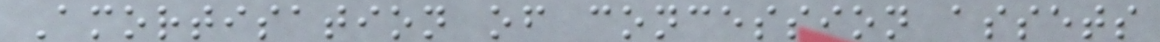Amortisation of concession assets
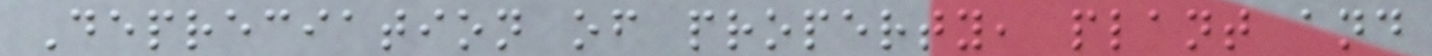Depreciation of property, plant and
